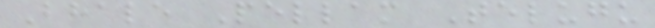Bhale Pellam Telugu
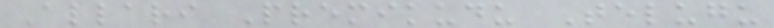Allari Premikudu Telugu
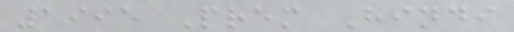1995 Prem Hindi
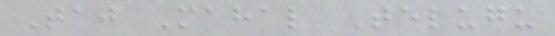Taj Mahal Telugu
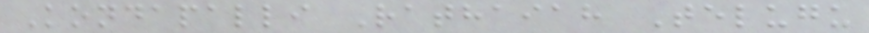Kondapalli Rathaiah Telugu
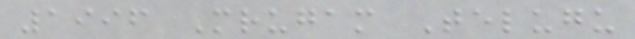1996 Mrugam Telugu
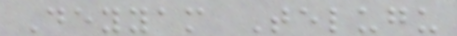Deyyam Telugu
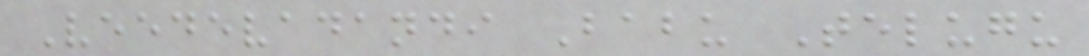Veedevadandi Babu Telugu
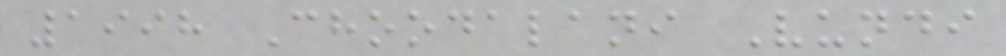1998 Choodalani Vundi
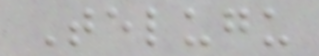Telugu
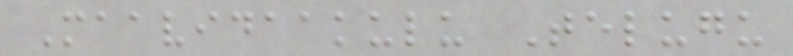Maavidaakulu Telugu
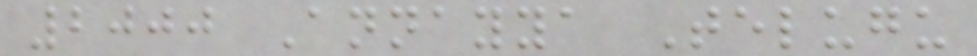2000 Annayya Telugu
